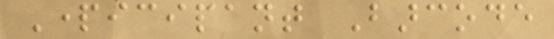Participant Barcode
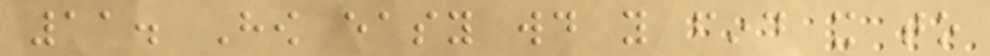11. How easy would you find it to
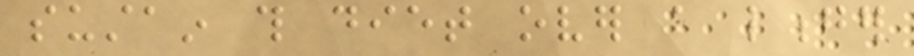sustain this diet over a longer
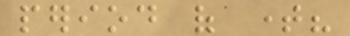period of time?
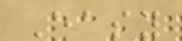Easy
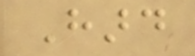Hard
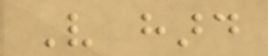Very hard
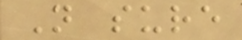Not sure
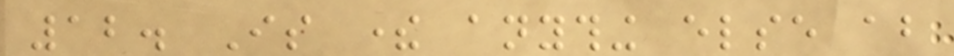12. Is there anything else about
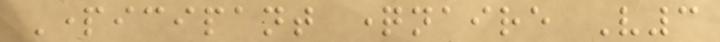Participant questionnaire V3
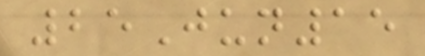25Jun15
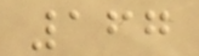167
